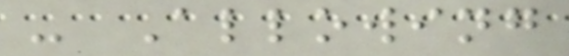- Allowing
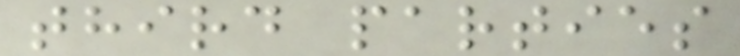third parties
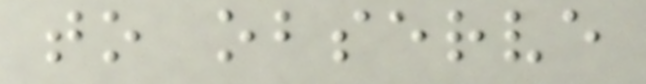to observe
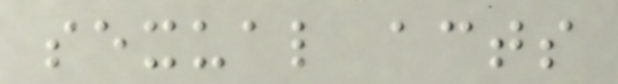sexual acts
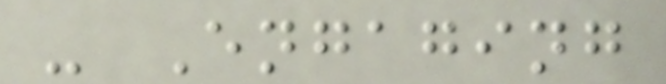- Engaging
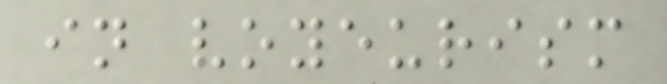in voyeurism
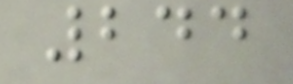244
